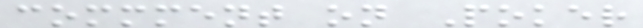commment on Poker
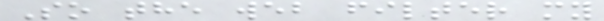So the web filter my
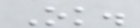Ok.
